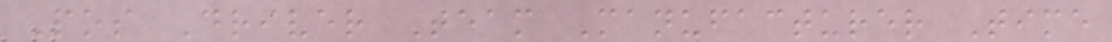Pos Driver Team Manufacturer Time
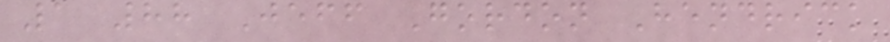1 88 Jeff Gordon Hendrick
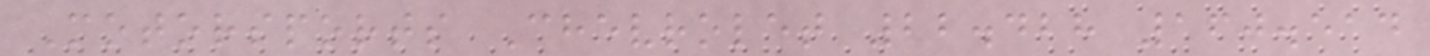Motorsports Chevrolet 22.428 160.514
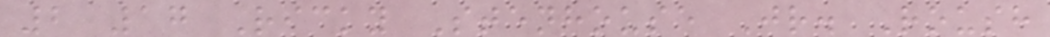2 17 Ricky Stenhouse Jr. Roush
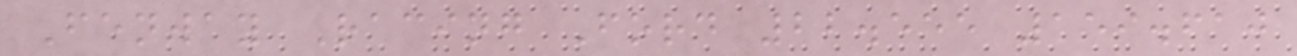Fenway Racing Ford 22.555 159.610
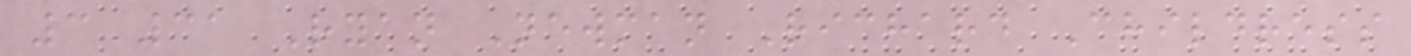3 31 Ryan Newman Richard Childress
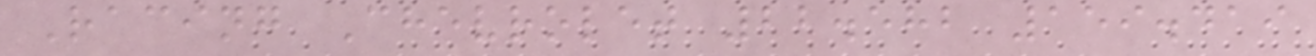Racing Chevrolet 22.582 159.419
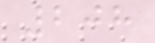208
